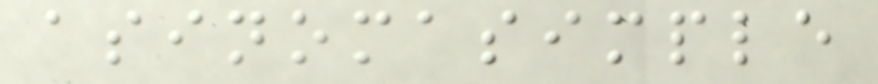asinomasimple
